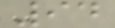94
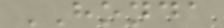HONDA
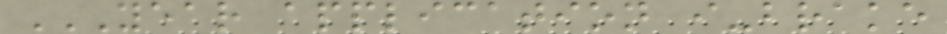YEAR APPLICATION I-BRAKE
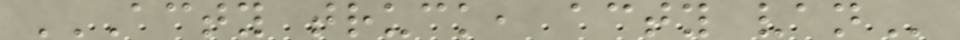ACTY TRUCK, ACTY VAN
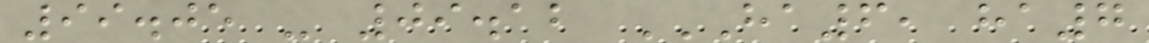99.05 - 09.12 HA6, HA7
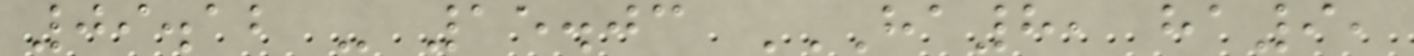09.12 - 15.03 HA8, HA9,
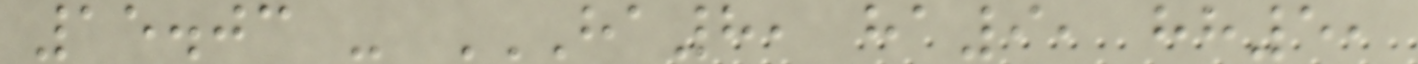15.03 - HA8, HA9, HH5,
